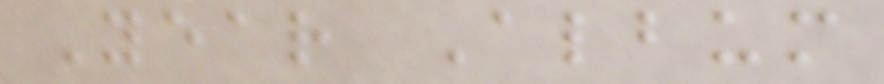Year Album
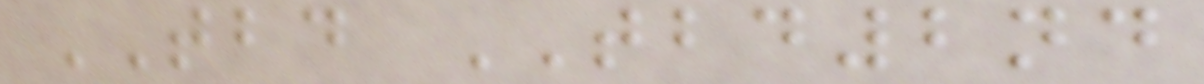TBD TBD2nd
